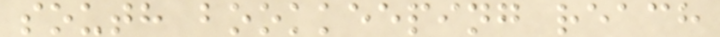south bookkeeping reach
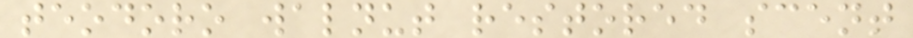teodoro walnut restored scent
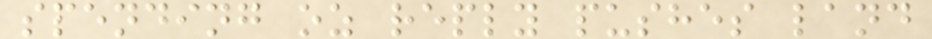spending oz reply pushes land
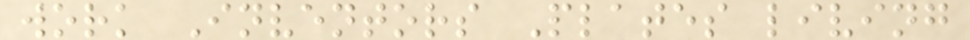work Inventors Plates living
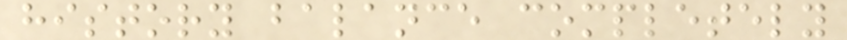history balance completely
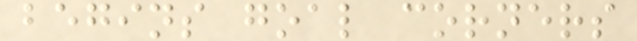begins goal corners
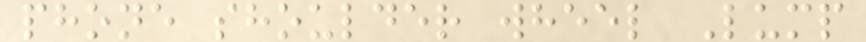phone shoulder wheel Lump
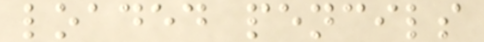loaded pencils
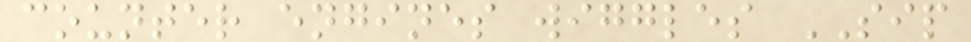counter engines wiggles SIP
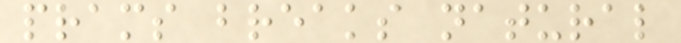prams breaks natural
